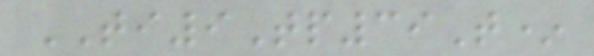TI9Tp39T*
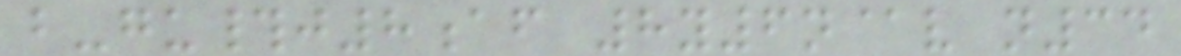b-gu#j8af 8y6n@v n34
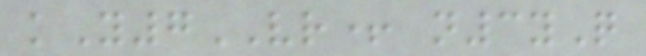kY7VR+ n3yQ
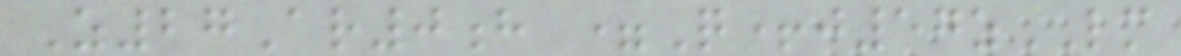Z27Ar0h =Q+j57zLM
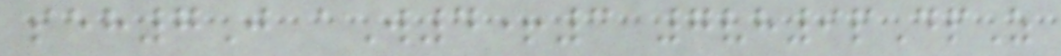seh7J aW4+3 7vh9pDpZ
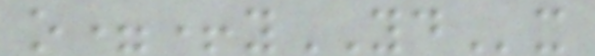o=+yYDx
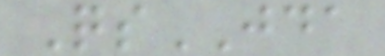QsJDA
